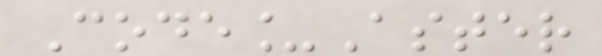Code_Aster
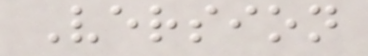Version
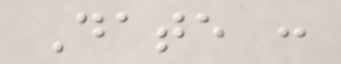Date :
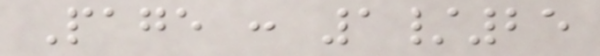Page : 1/25
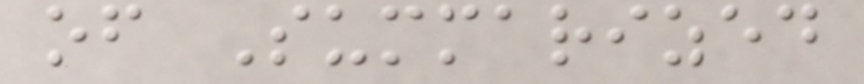of Summarized
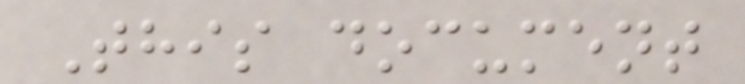This document
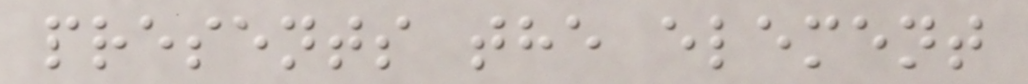presents the element
